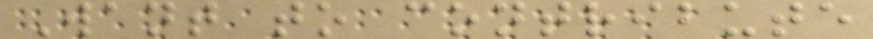Want to contribute
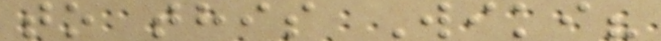to this Wiki?
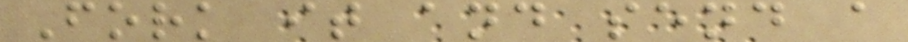Fork it and send a
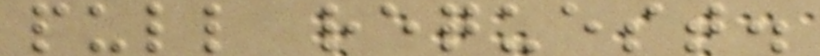pull request.
